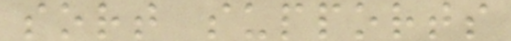sort supports
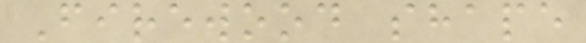Firewood shape
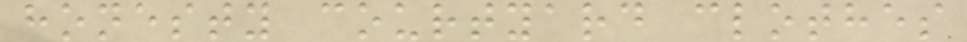honesty courtyard clothes
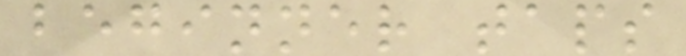beginner taps
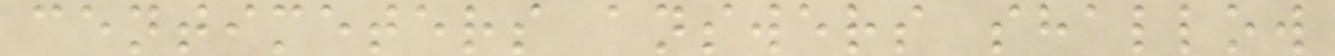centimeters answers shallow
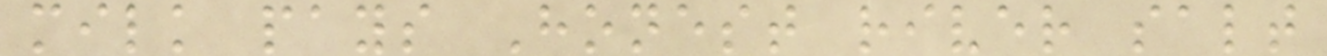milk pays Honest river salt
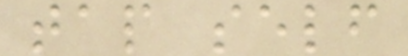tap self
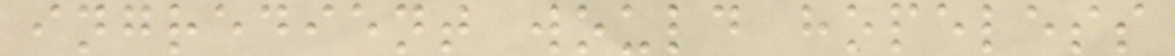ingredient would hopeless
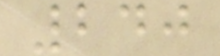240
